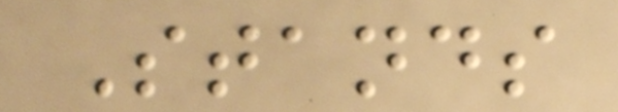Stands
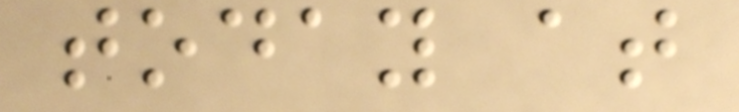today at
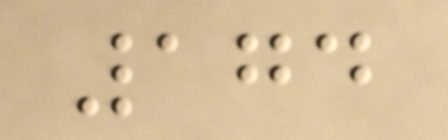174
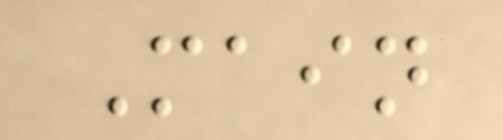Main
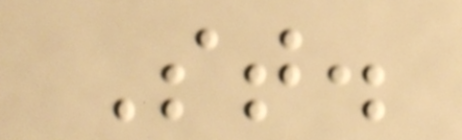St.
